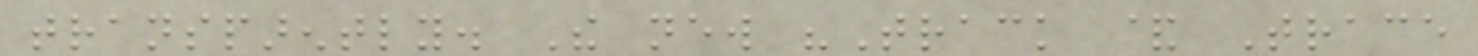transparently. The new "Track & Trace
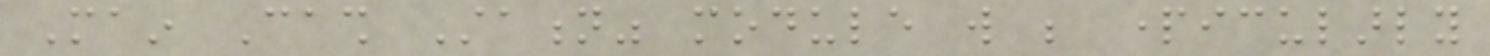Main Cash Station" module will be particularly
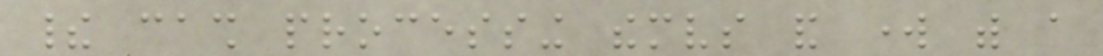their cash processing themselves and work with a
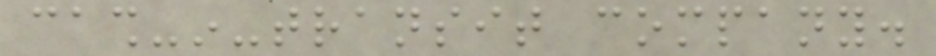cash-in-transit company.
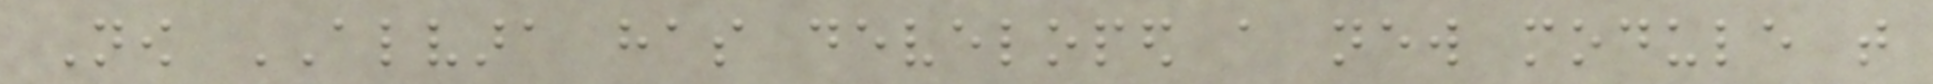Now ALVARA has developed a new module that
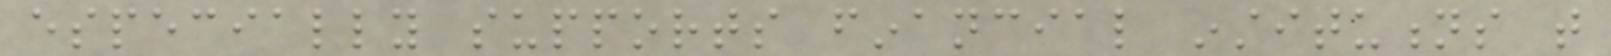especially supports financial institutions that
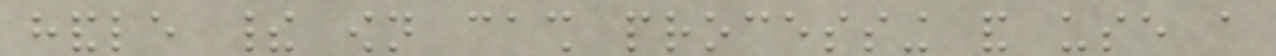handle their own cash processing and use a
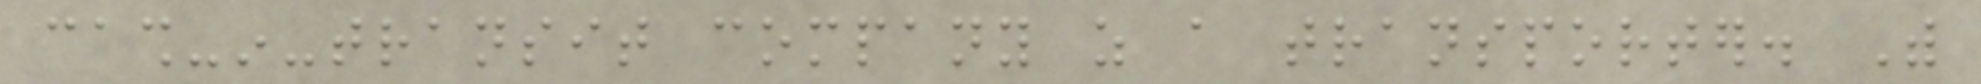cash-in-transit company as a transporter. With
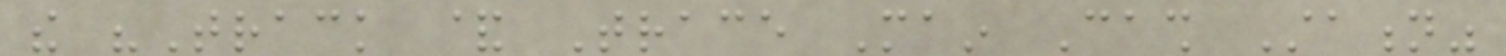the "Track & Trace Main Cash Station"
